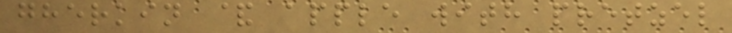gherkin & apple with pretzel
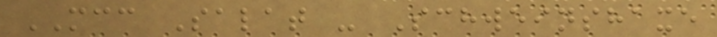MCC Salat - Schweinshaxe
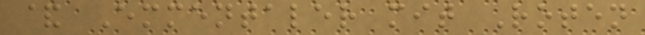& Emmentaler mit Roten
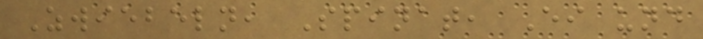Zwiebeln, Spinat, Ei und
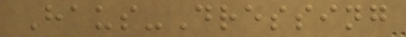Haus-Dressing
